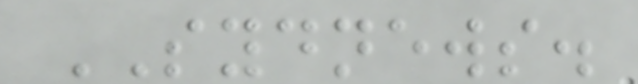SYDNEWS.
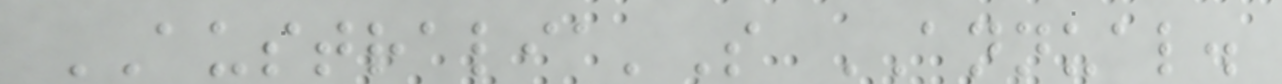AUSTRALIA'S ANNUAL.
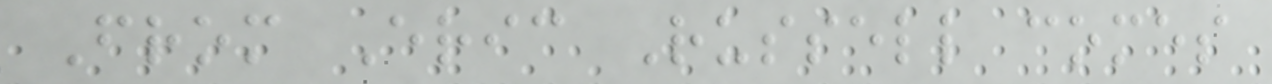From Eric Russell comes
